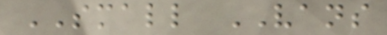SMALL VANS
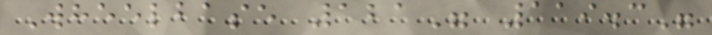Wheelbase 121" 119.3"
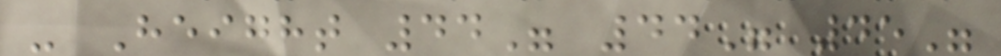- Height 44" 44" 45"
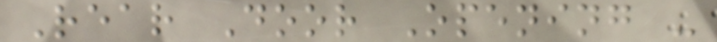Rear Door Opening -
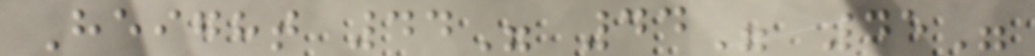Height 44" 44" 45"
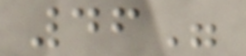46"
